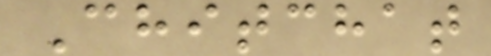Chitchat
